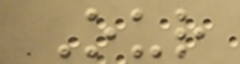Our
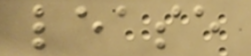lease
